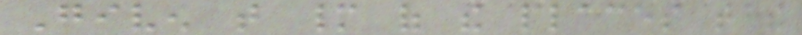Given that many of the places that the
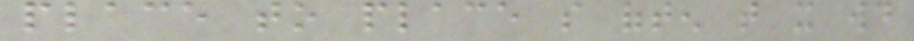place to place so often that it would
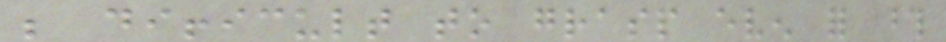be difficult to grasp even for those
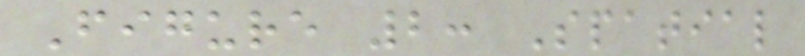Figure 2: Spatial
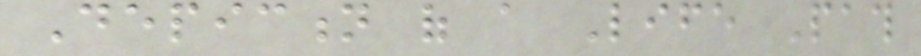Depiction of a Life Path
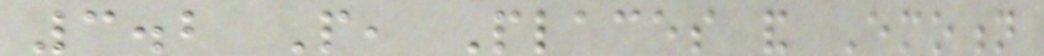3.2 People, Places and Emotion
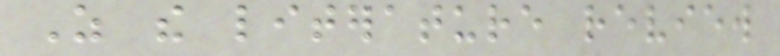As the literature review
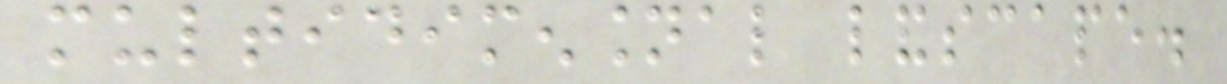multidimensional landscape.
